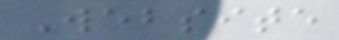Website
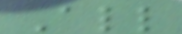All
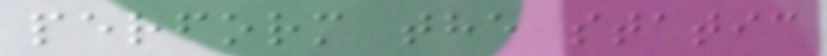perform the static
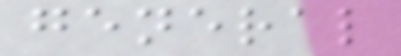general
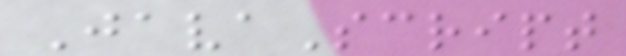JavaScript
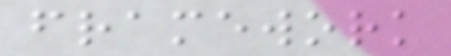framework
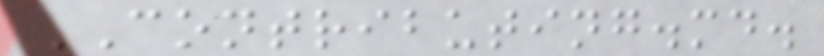CONTRIBUTING.md.
